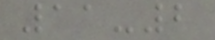11-2
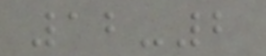12-2
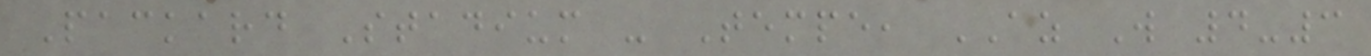Packard Stadium - Tempe, AZ W 4-3
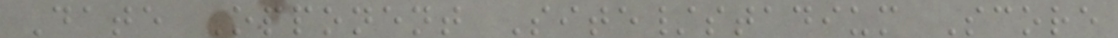Date Opponent Site/stadium Score
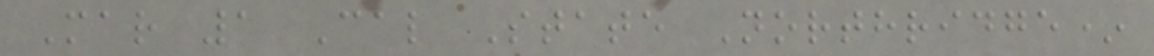Mar 1 Cal State Northridge*
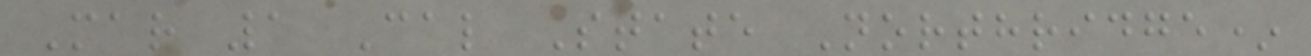Mar 1 Cal State Northridge*
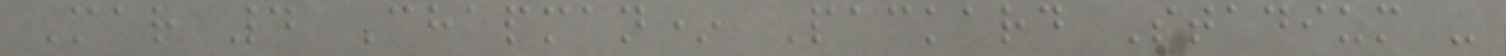Mar 4 Chapman* Packard Stadium -
